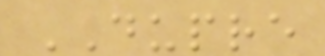DUPRE
